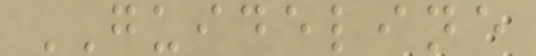GUIDELINE
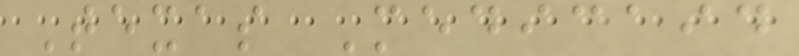Texas Medicaid
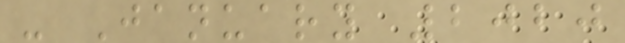- January 2020
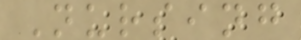Nursing
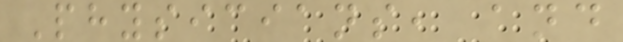Physicians, and
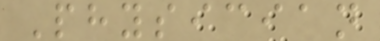Physician
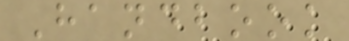Handbook
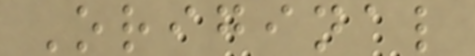Original
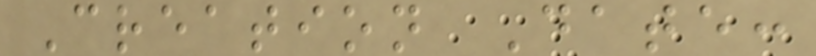Creation Date:
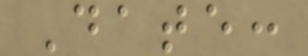Date:
